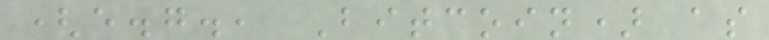(e.g., Bitcoin) as
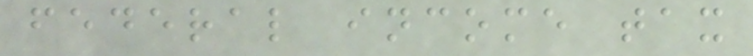federal income tax
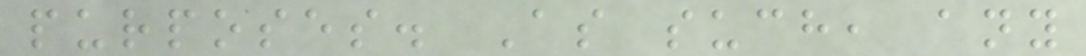purposes. As such, any
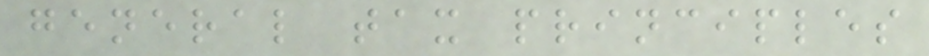general tax principles
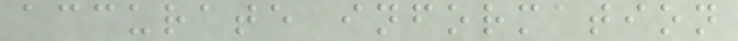accurate information
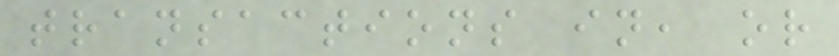transactions in, or
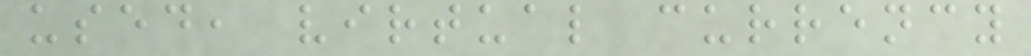used, virtual currency
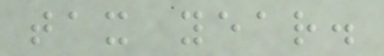tax year.
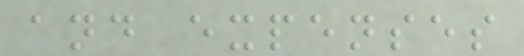and expenses
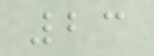23
